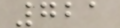721
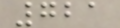721
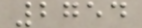2754
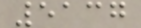5137
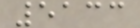5133
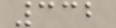332
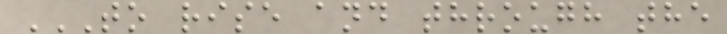TO RISE AND THROUGH THE
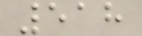518
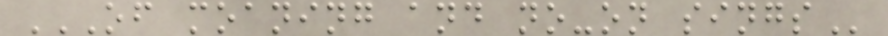OF MOANING AND NO-ON SINGS
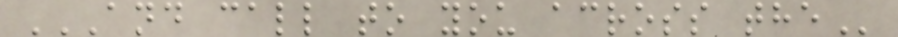AND CALL TO YOU ACROSS THE
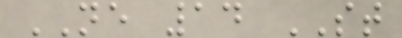NE 14 ST
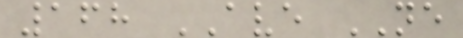168 AVE NE
